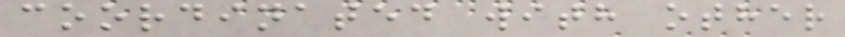coordinated with other
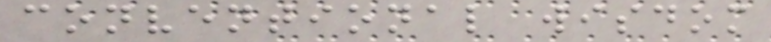conventional wisdom
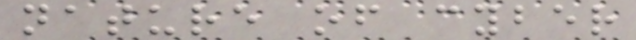nature of cyber
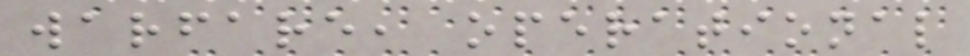warfare, operational
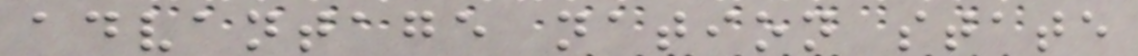advantage nation state
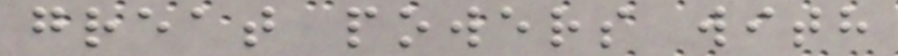great powers with
